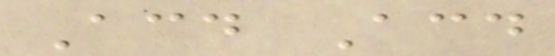Acd Acd
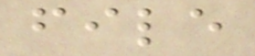file
